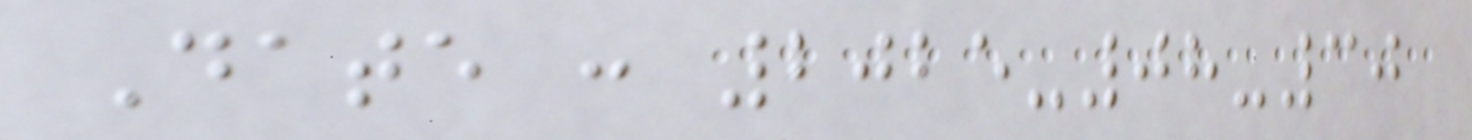Date : 2025-08-30
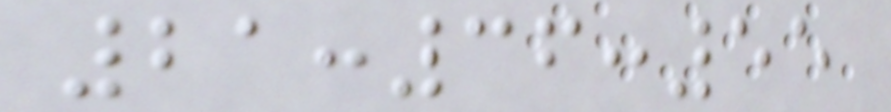21:36:55
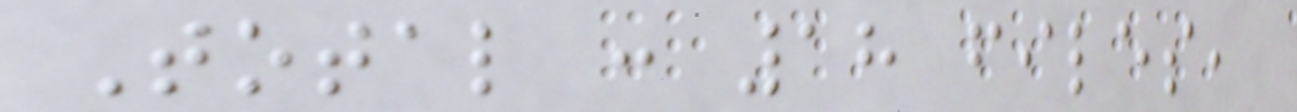Total : 18 files,
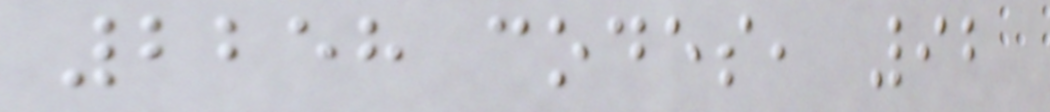2258 codes, 92
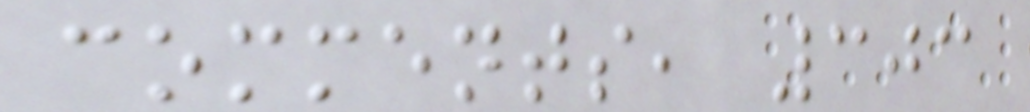comments, 303
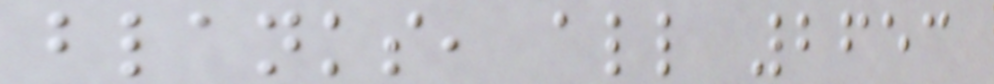blanks, all 2653
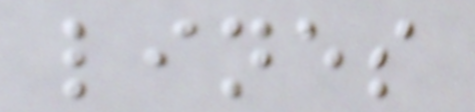lines
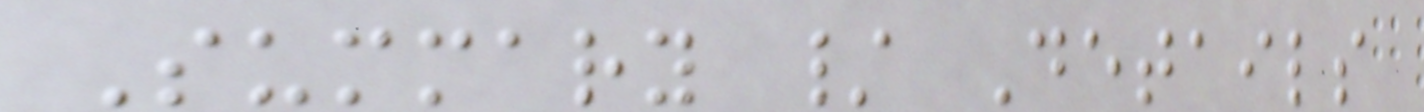Summary / Details
